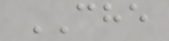CHE
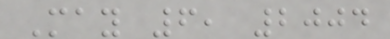May 6, 2004
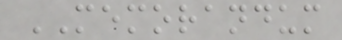MEMORANDUM
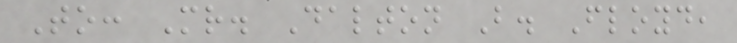To: Mr. Dalton B. Floyd,
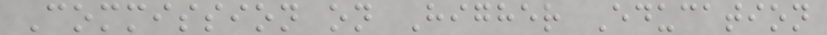Commission on Higher Education
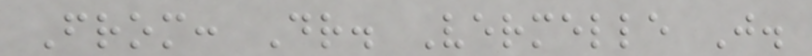From: Dr. Vermelle J.
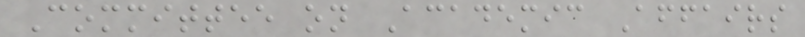Committee on Academic Affairs
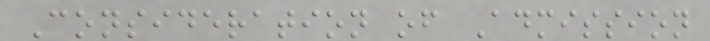Consideration of Admission
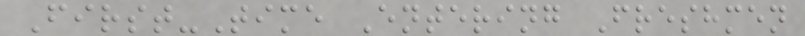First-Time Entering Freshmen
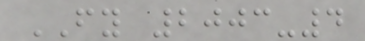FY 2003-4
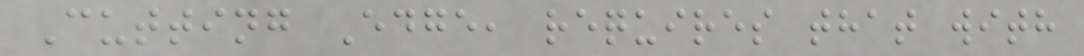Cutting Edge, requires that with
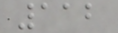112
